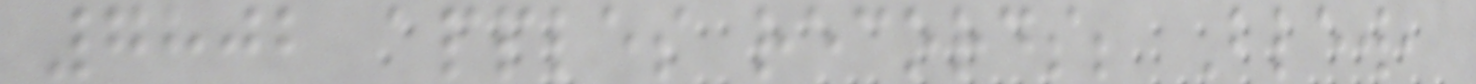7802 apples records; Blew,
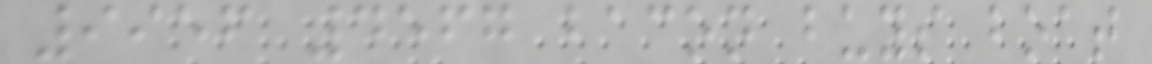9956 4567 bacon buys boat
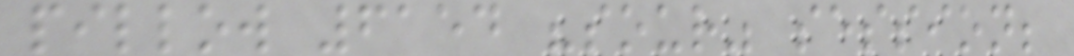pillow 6154 "sour" session;
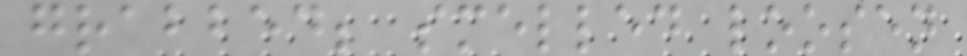grabbed; smelled loosen
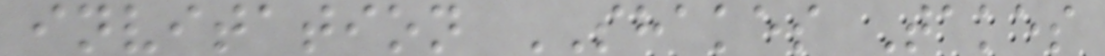invitation SHAKES Takes
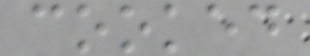cooked
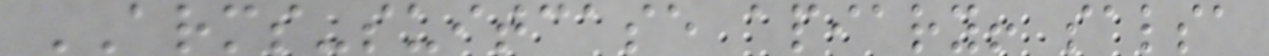ARMS-suitcase apiary! salsa
